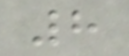8
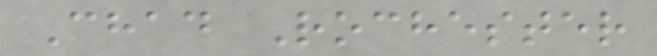Chad Rochester
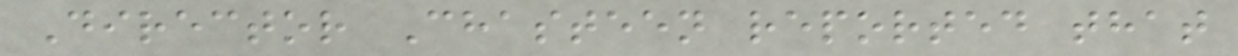Director Chasteen reported that
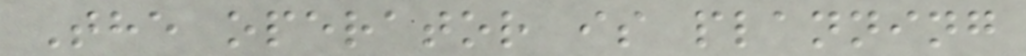The operator is planning
